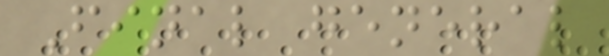Final general
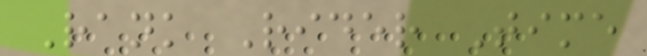Rank Rider Time
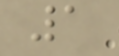1
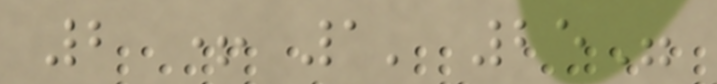2 + 1' 25"
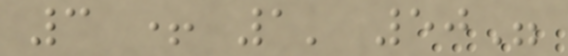3 + 1' 50"
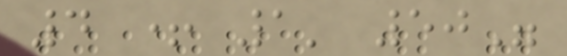4 + 1' 50"
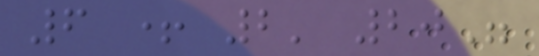6 + 2' 20"
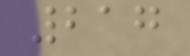217
